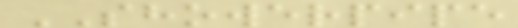SHOWERPIPE
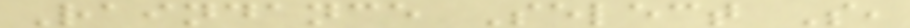Raindance Select S,
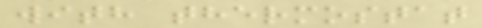with thermostat
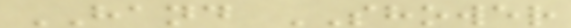HAND SHOWER
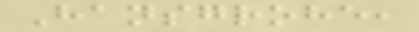Hansgrohe,
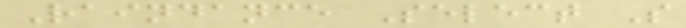Raindance Select S
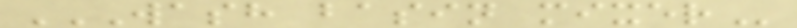WASH BASIN MIXER
